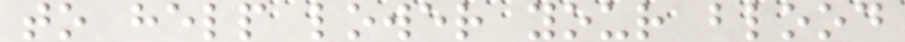to help lower your blood
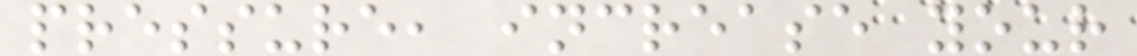pressure, increase your
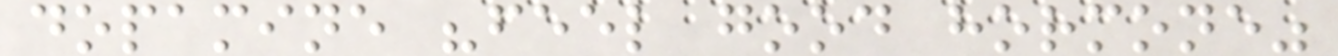dopamine "feel good hormone"
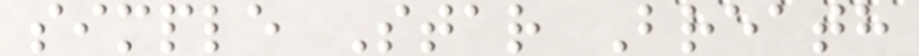simple Star Breath
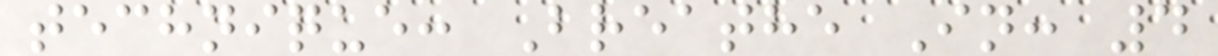technique: Breathe In: 4
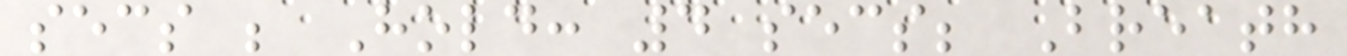secs ; Hold: 4 secs; Breath
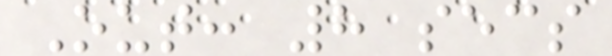Out: 8 secs
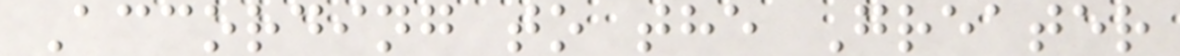According to the Greater
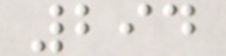294
